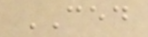CED
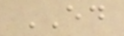ED
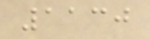1130
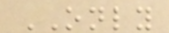ONLY
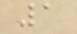1
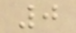0
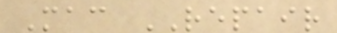Mac REPAIR
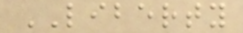LIBERTY
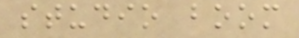studio boom
